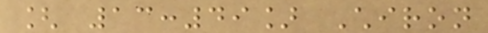[ 13:49] Chiron
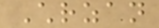Chrzan
